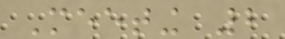Meeting 2
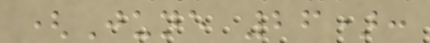(June 26):
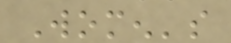Women's
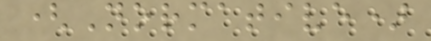(Normative)
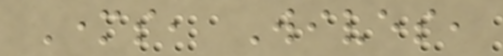Mothers, Wives,
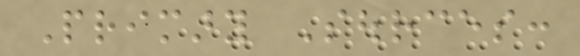Primary Sources:
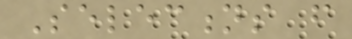Selections from
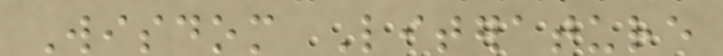Wisdom Literature
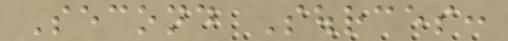Second Sources:
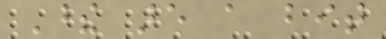These are a bit
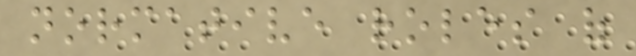normative roles of
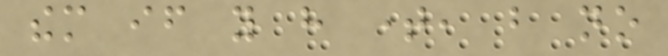them if you have time, but no
